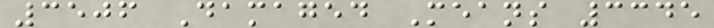3506 Damaged Means 3345
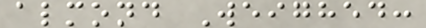almond Weighed:
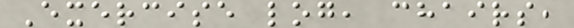Exercise log, chairs,
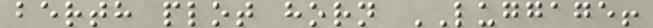berth plot horn LUGGAGE!
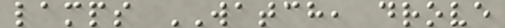lamps WATCH, drove
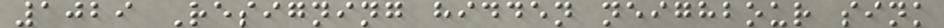1029 Resigning hidden neighbour sink
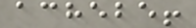achebe!
